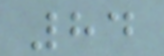84
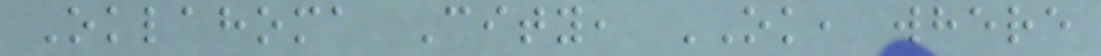Oklahoma City, OK, where
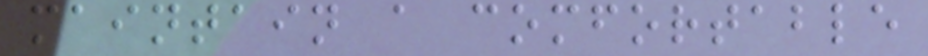maintain a comfortable
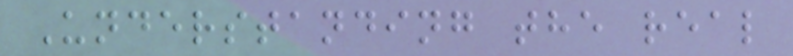Understanding the real
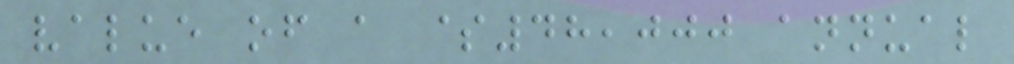value of a $48,000 annual
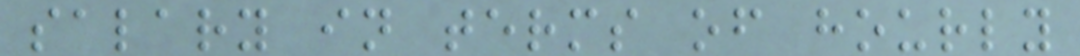salary in terms of hourly
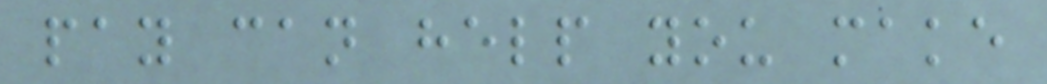pay can help you make
